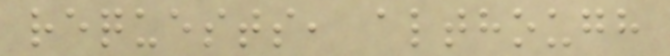requests, although
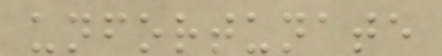unfortunate
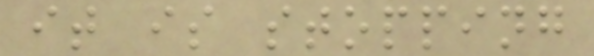it is stopping
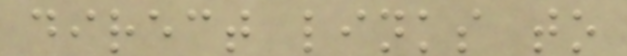direct links to
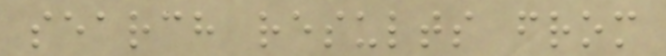search results from
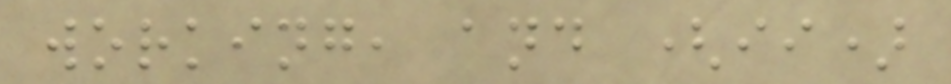working, and (ii)
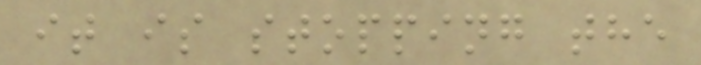it is stopping the
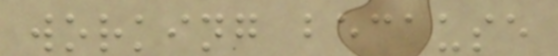working because
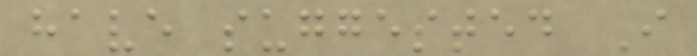have suggested I
